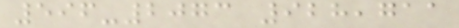596-2073 928,711
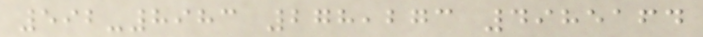592-8983 278,273 4985164
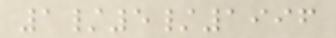1/5/1996
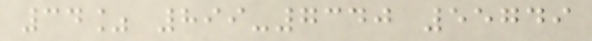34% 899-7340 55749
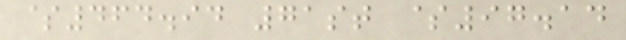$464.94 71st $97.14
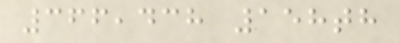366,438 158th
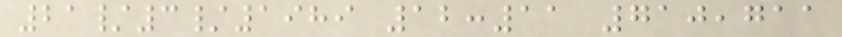21/3/1989 12:11 710,711
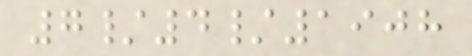7/4/1908
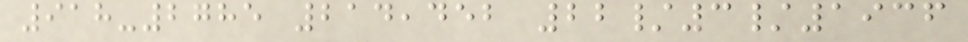918-2785 214,452 22/3/1936
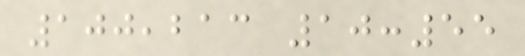100,213 10:55
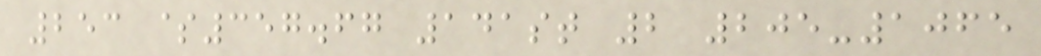253 $357.67 141st 2 205-1065
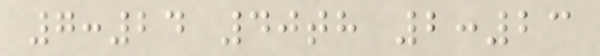7:24 40th 2:23
